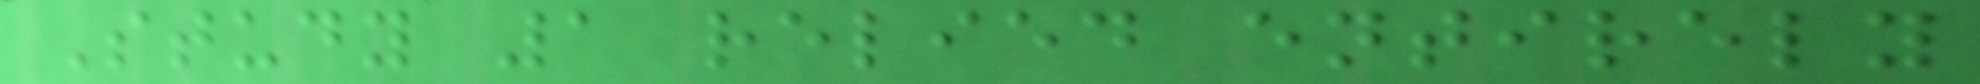Study 1 relied entirely
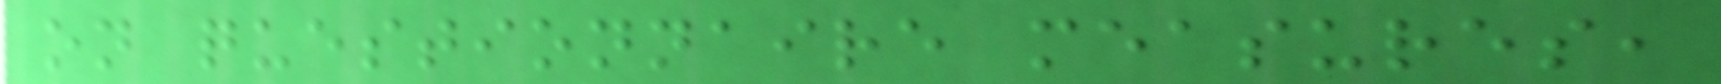on questionnaire measures,
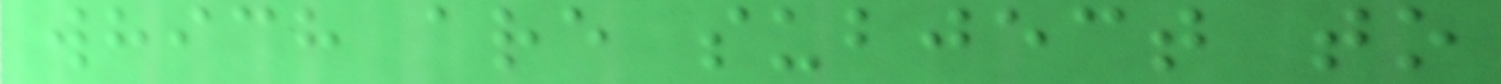which are subject to
